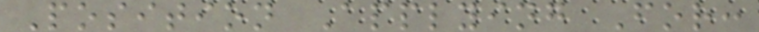Position Applying For:
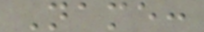Name:
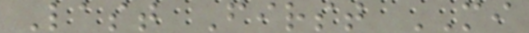Last First MI
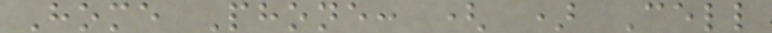Home Phone: ( ) Cell
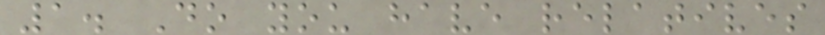1. Do you have relatives
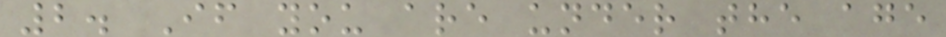2. If you are under the age
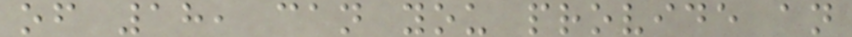of 18, can you provide an
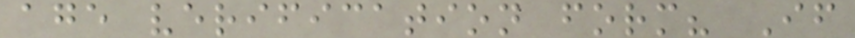age verification form? If
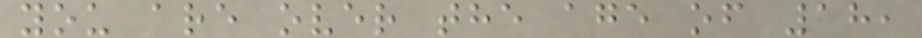you are over the age of 18,
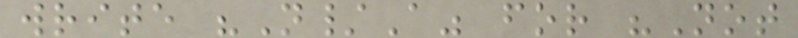write "N/A" for "Not
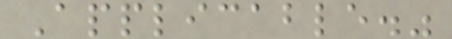Applicable."
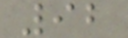92
